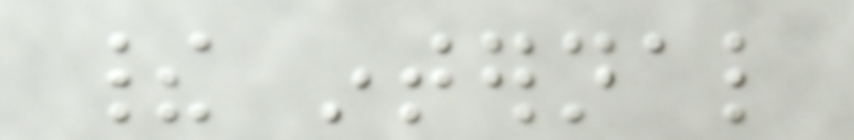their internal
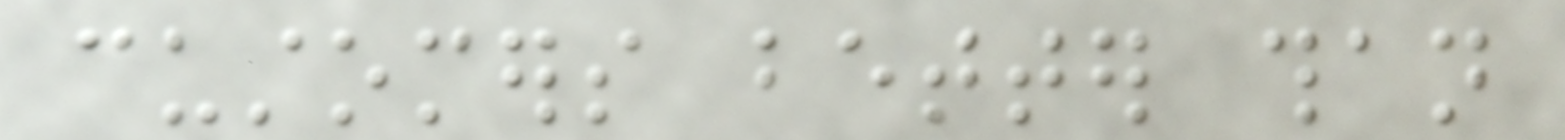customers better than
